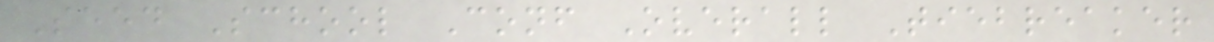Seed School Conf Overall Tiebreaker
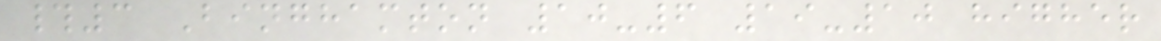#3 Binghamton 10-6 19-10 higher
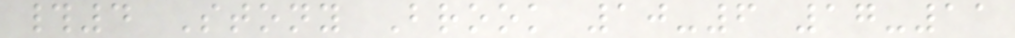#4 Stony Brook 10-6 17-11
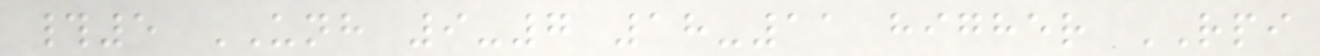#5 UNH 9-7 18-11 higher RPI
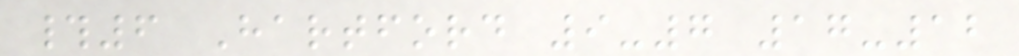#6 Hartford 9-7 17-12
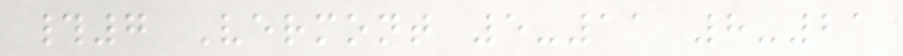#7 Vermont 5-11 8-21
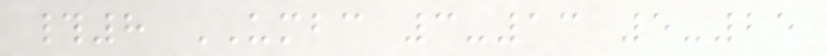#8 UMBC 3-13 5-25
